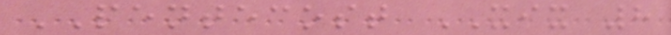PENTECOST XIX 8
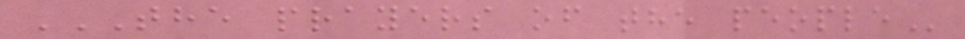THE PRAYERS OF THE PEOPLE
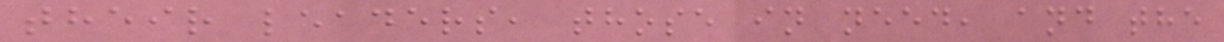their leaders, those in need, and the
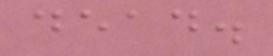dead.
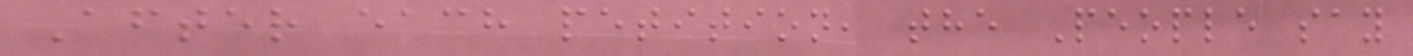After each petition, the People say
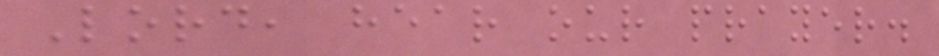Lord, hear our prayer.
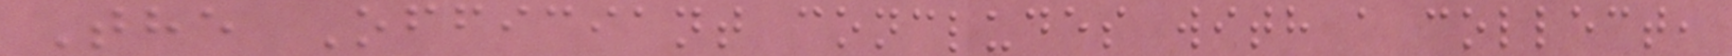The Officiant concludes with a collect,
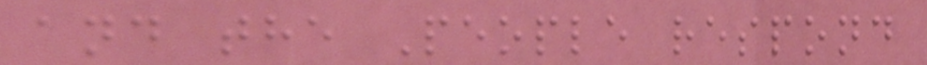and the People respond
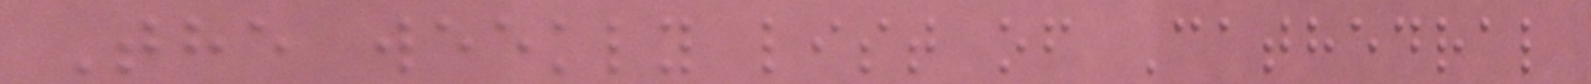The weekly list of Cathedral
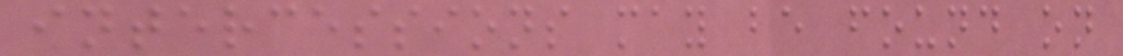intercessions may be found on
